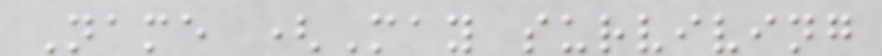Name (May surviving
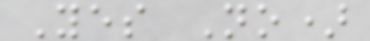Yes No)
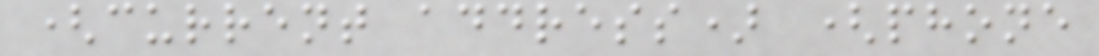(current address) (phone
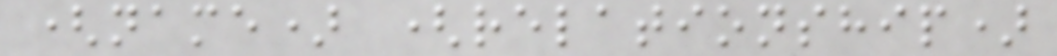(name) (relationship)
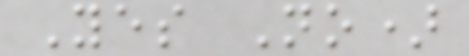Yes No)
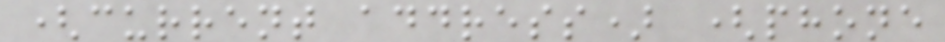(current address) (phone
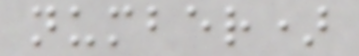number)
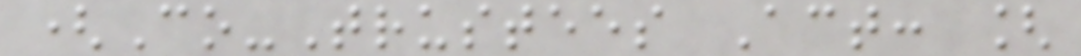(Co-Trustees Act: [
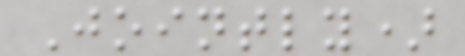Jointly)
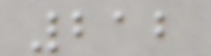212
